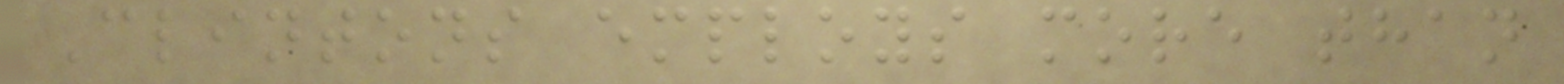Clintons employs more than
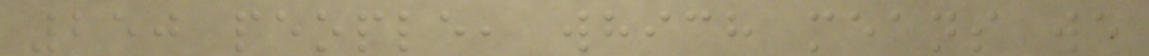250 people, which means we
